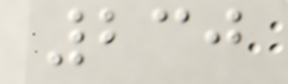230
